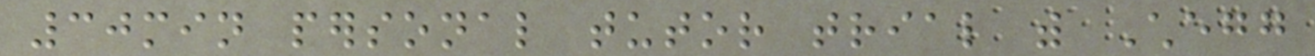30min personal tutor trial with Chegg
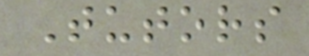Tutors
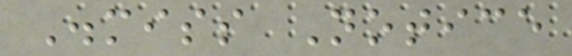Dismiss Notice
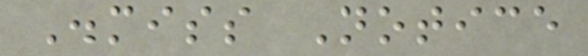Dismiss Notice
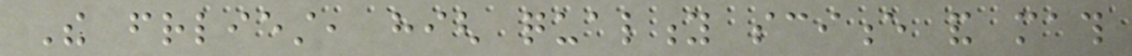The friendliest, high quality science and math
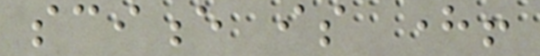science is here!
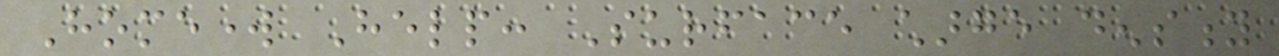Homework Help: Surface charge density
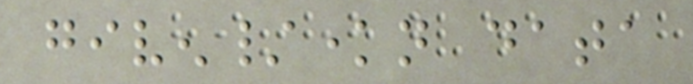given/known data
